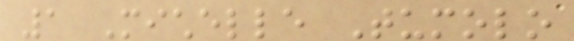1 Michelle Tumolo
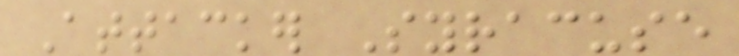Attacker Syracuse
